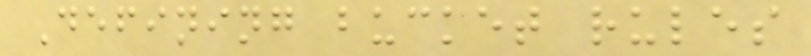Defining bucket rules
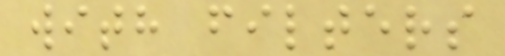with filters
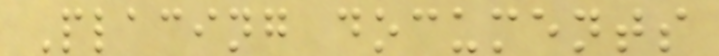Placing documents
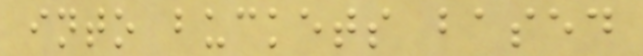into buckets based
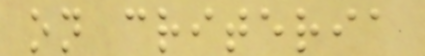on criteria
